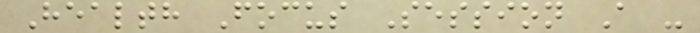Health Focus Session A -
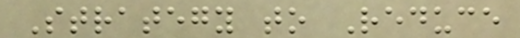Strategy to Reduce
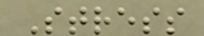Stress
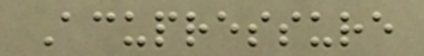Acupressure
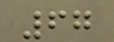67
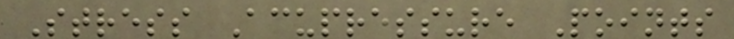Stress Acupressure Points
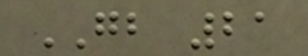GB 21
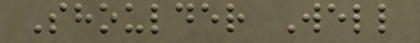Shoulder Well
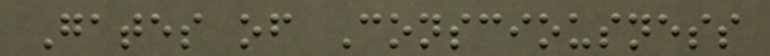Gates of Consciousness
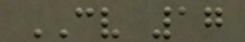CV 17
